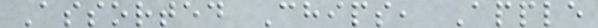Assorted Chips, Apple
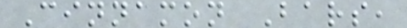Cinnamon Bars,
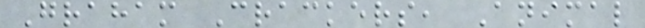Graham Crackers, Animal
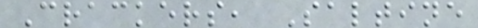Crackers, Saltine
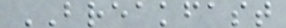BREAKFAST
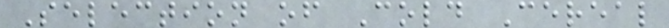Selection of Cold Cereal
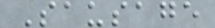Sausage
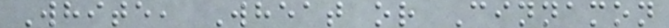White, Wheat or Cinnamon
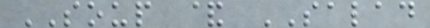SOUP & SALAD
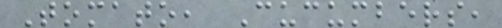Tomato, Cucumbers,
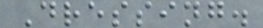Dressing.
